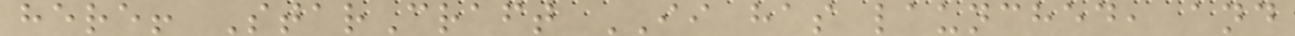here! StarCraft II has launched, and
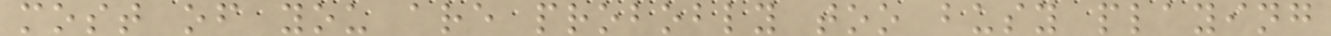most of you are probobly too busy playing
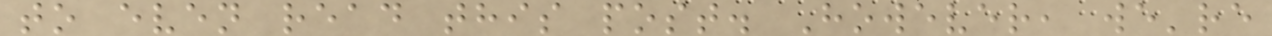to even read this post. However, we're
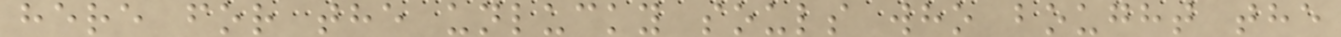here for the unlucky souls who bought the
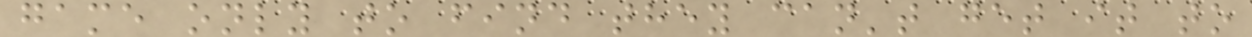game only to find they can't get it to
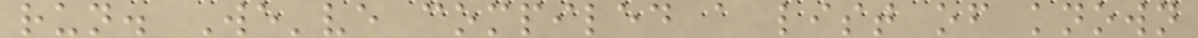run. We've compiled a list of known
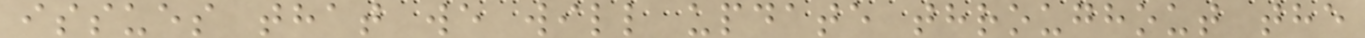issues that we will update throughout the
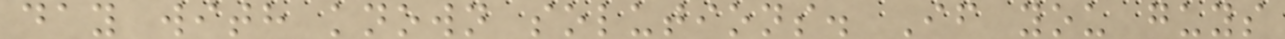day with known solutions. If you guys
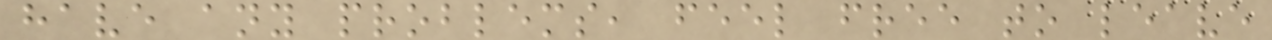have any problems, feel free to leave
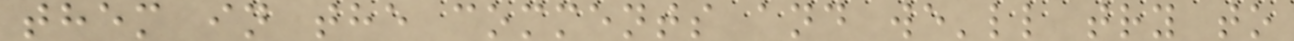them in the comments and we'll try to
